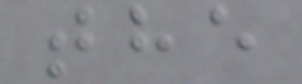the
